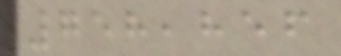758,856
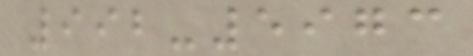992-5973
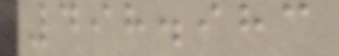498.983
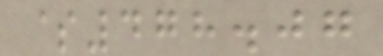$478.07
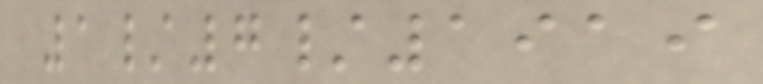1/7/1919
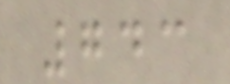743
